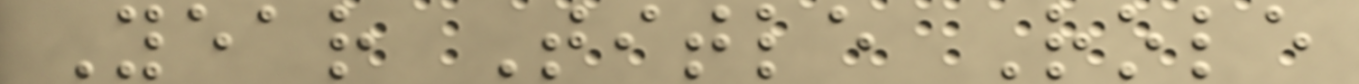Year Title Role
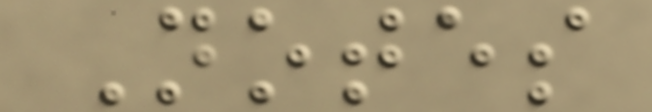Notes
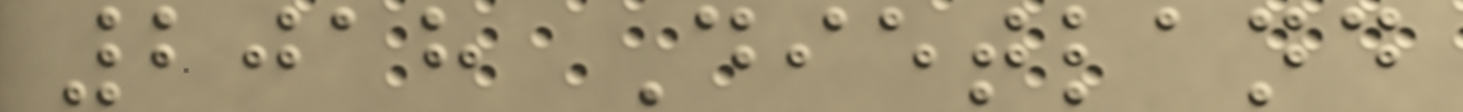2018 Dietland
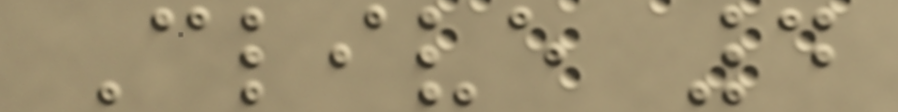Clive 4
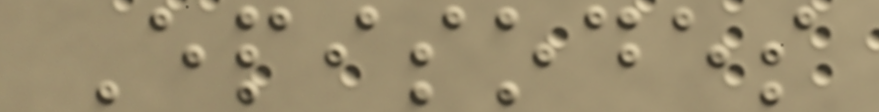Episodes
